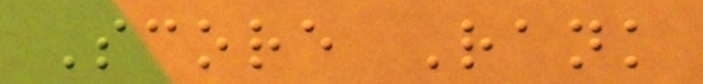Score Rank
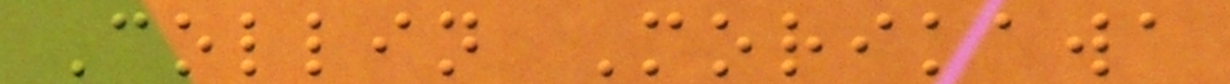Collin Morikawa
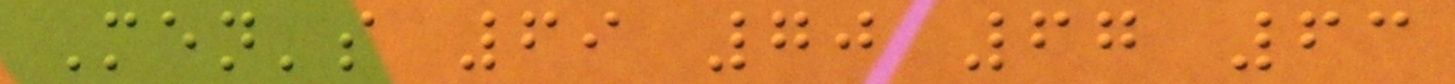Men's 69 70 67 63
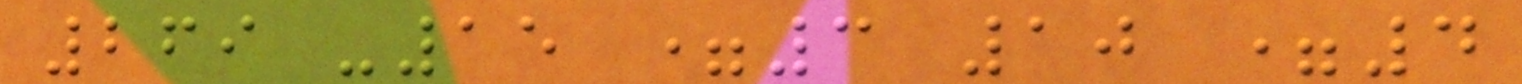269 -15 =3 10 =4
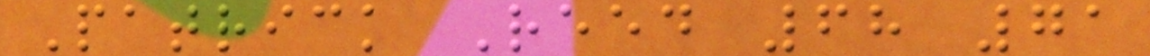Patrick Reed 68 71
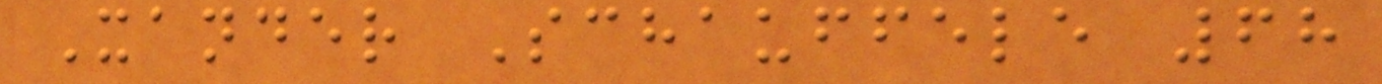Xander Schauffele 68
